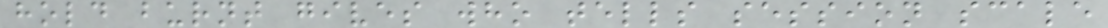hold burnt gives who tells session scale
